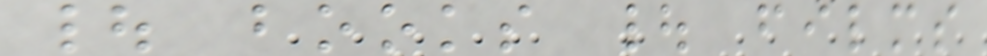| books | films
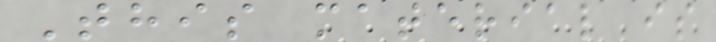This material is
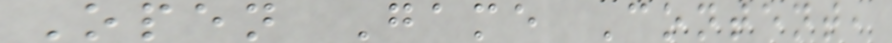Open Game Content,
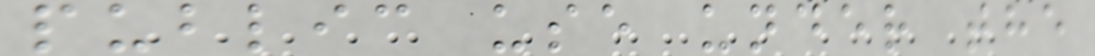public use under the
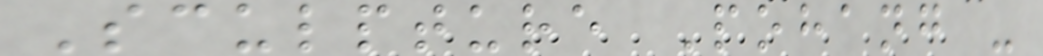Sculpture Pohang -
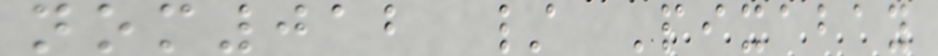nom012 / Pixabay
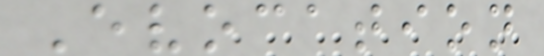Evocation
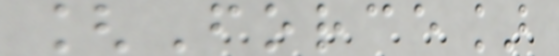[Force]
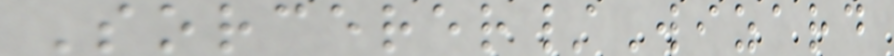Sorcerer/Wizard
